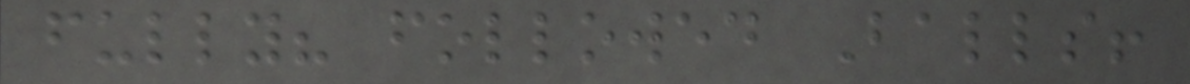fully? followed Balls!
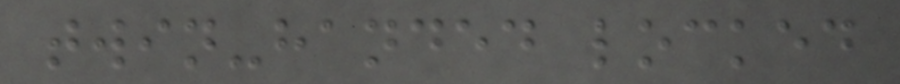twin-handed locked
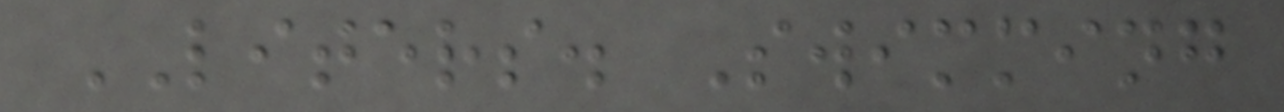LITERS. Swimming
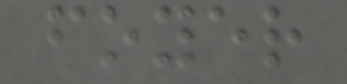foyer
